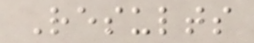Results
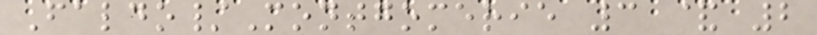Faldo/Montgomerie 3 & 2
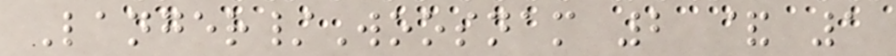Langer/Woosnam 2 & 1
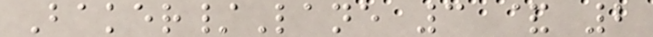Baker/Lane 3 & 2
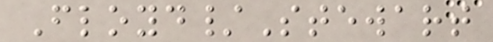Floyd/Stewart
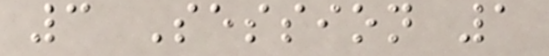3 Session 1
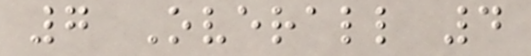7 Overall 4
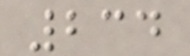234
